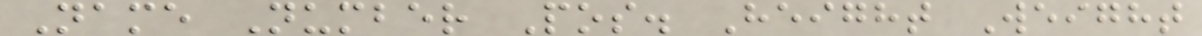Name Number Pos. Height Weight
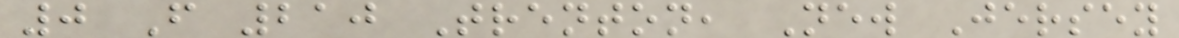0 F 210 Trenton, New Jersey
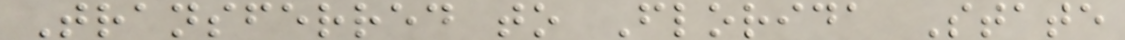Transferred to Florida State
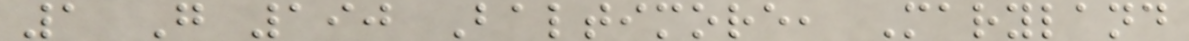1 G 190 Baltimore, Maryland
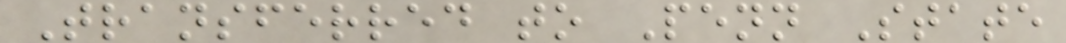Transferred to Penn State
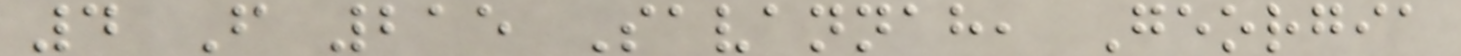4 F 215 Savannah, Georgia
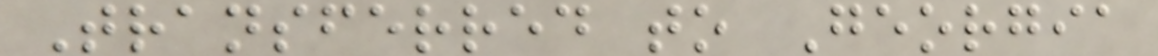Transferred to Georgia
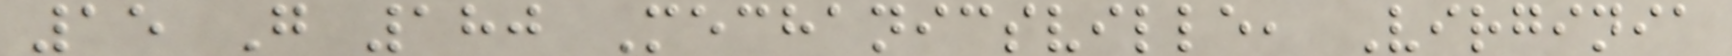15 G 180 Mechanicsville, Virginia
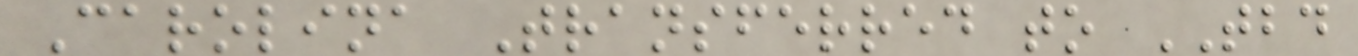Carolina Transferred to TBD
